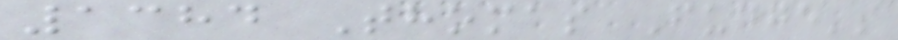1384 Thomas Fudge's
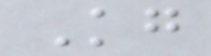Kg
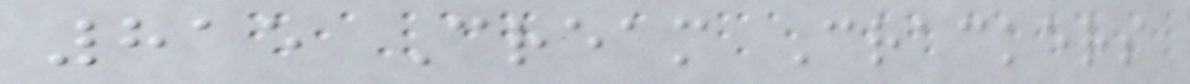815 Cream Crackers
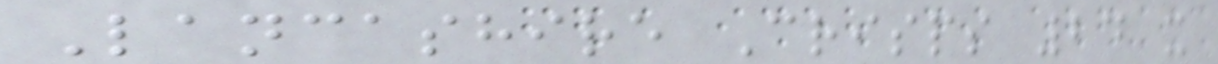Lancashire Crisps 24 x
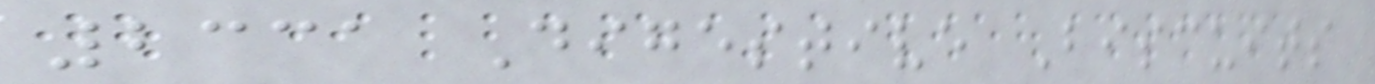2331 Digestive Biscuits
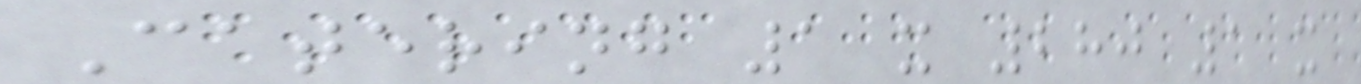Catering 1 x 280 1 x
